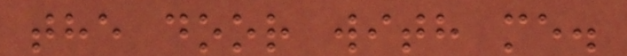the door with me.
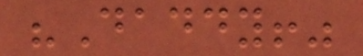"Daddy!"
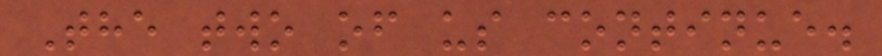The two of us continue.
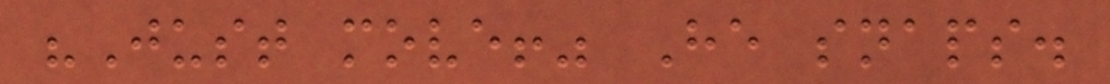"Just move!" He snaps.
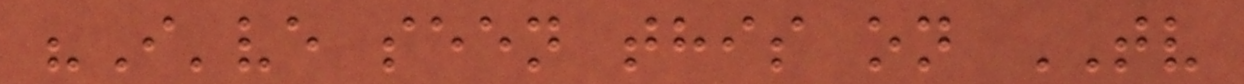"I've seen this on TV
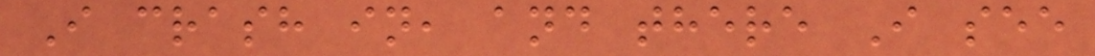I crash in, and there I see
